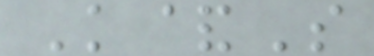K&S
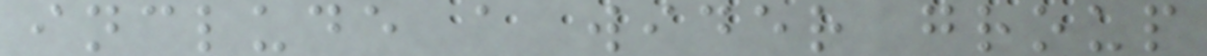include a wider group
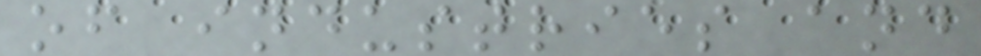of industries and
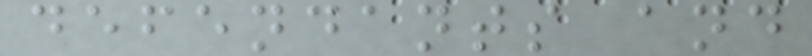defendants and
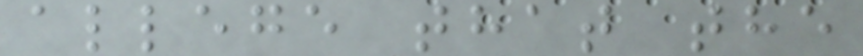allege that the
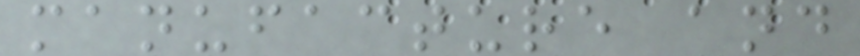manufacture and
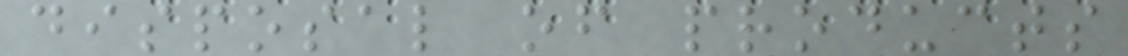disposal of products
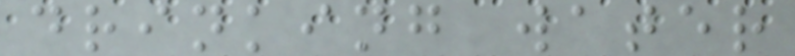drinking water
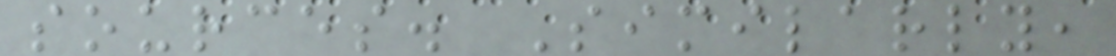sources. Similarly,
